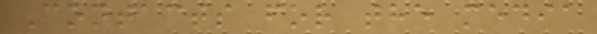Contacts for the media
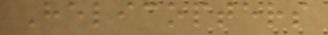Helicopters
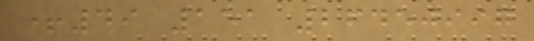+49 151 26450997
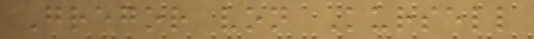Gregor von Kursell
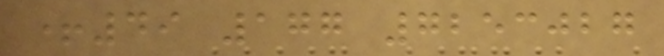+49 177 7253027
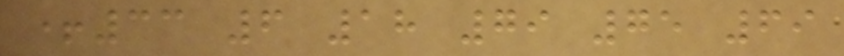+33 6 18 79 75 69
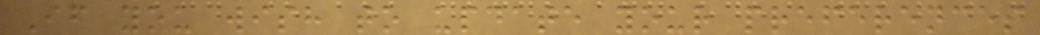If you wish to update your preferences
